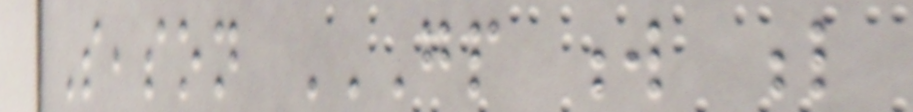Season GP W L
